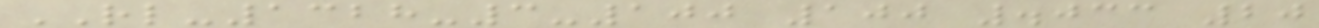RL-1328-3-100 100 .033 20
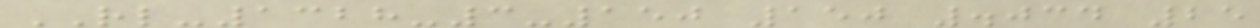RL-1328-3-150 150 .034 25
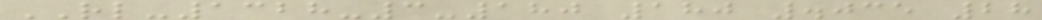RL-1328-3-180 180 .035 28
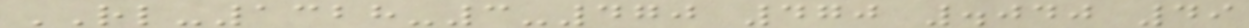RL-1328-3-470 470 .040 49
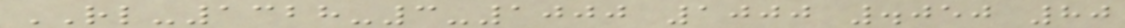RL-1328-3-1000 1000 .050 80
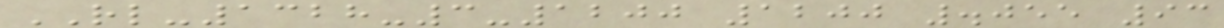RL-1328-3-1200 1200 .055 93
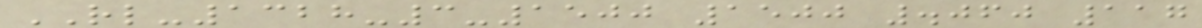RL-1328-3-1500 1500 .060 117
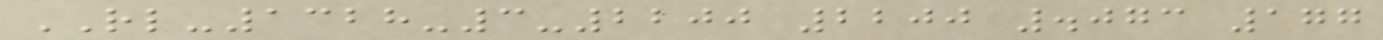RL-1328-3-2200 2200 .073 177
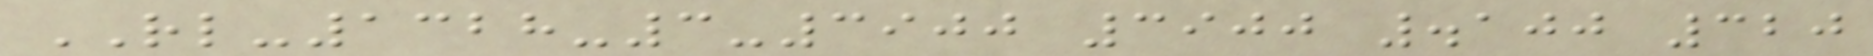RL-1328-3-3900 3900 .100 320
